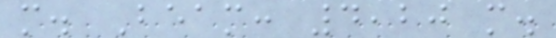m. Beam: 4,20 m.
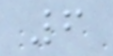6
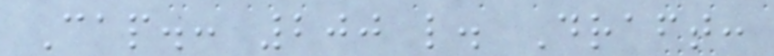Cap.: 200 l. Draft:
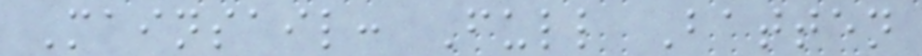Mainsail: Full Batten
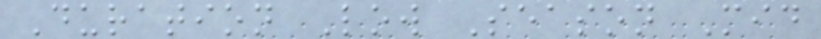Duration Low Season Mid
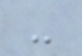-
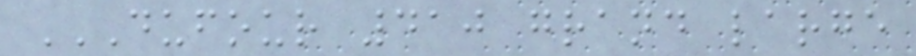DUFOUR 410 GRAND LARGE
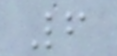6
